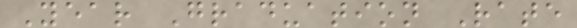Year Graduation Rate
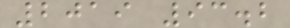2019 93.2
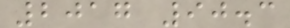2017 90.3
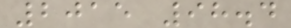2015 98.4
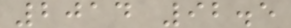2014 92.5
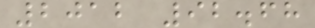2012 92.68
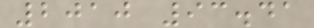2010 93.41
